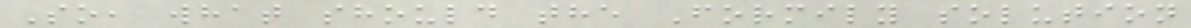So, what should the Formily solution
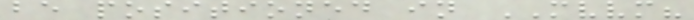be positioned in MVVM?
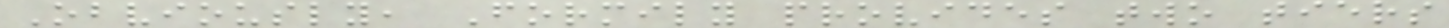Obviously, Formily provides two tiers
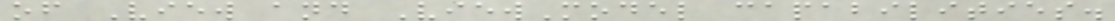of View and ViewModel capabilities.
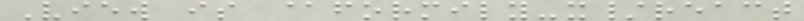View is @formily-x/react
